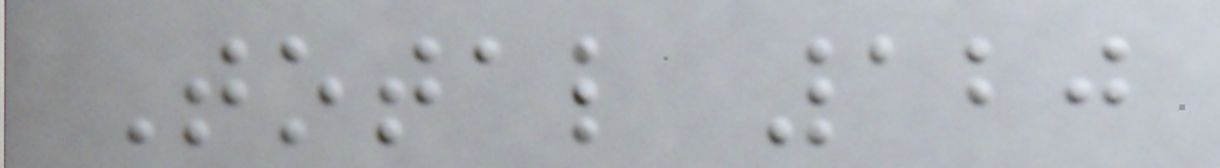Total 120
